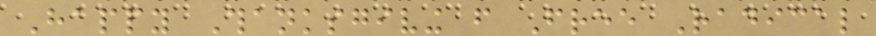Happy Thanksgiving from Free Radical
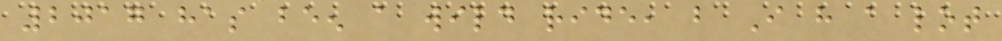2017 has been a wild ride, but I have a lot
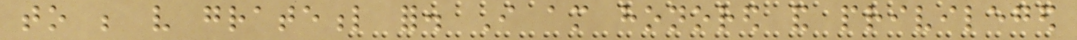to be very grateful for. I am honored and privileged
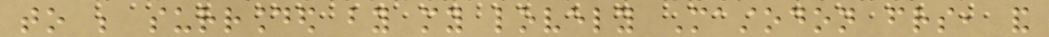to be surrounded by my lovely Mastodon friends, and
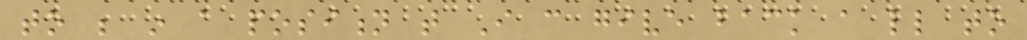to be in a position that I can give back a little to
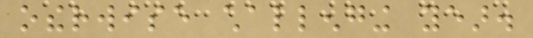otherwise challenging year.
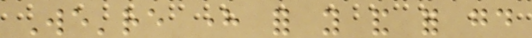We're here for you and for good
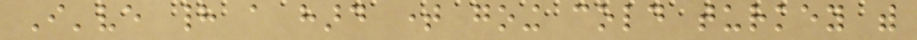I've had a hard time going cold turkey with
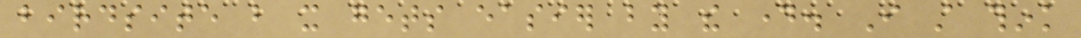birdsite but it gets easier by the day. I still think
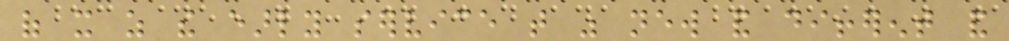of it as the early service that was new and different and
